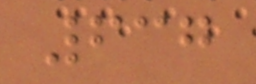637
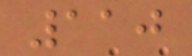110
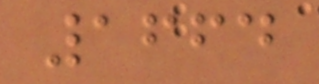1664
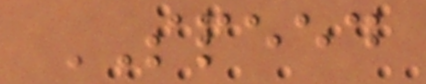SPEED
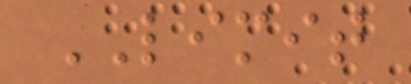LIMIT
